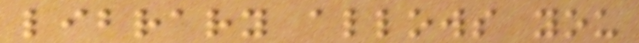library allows you
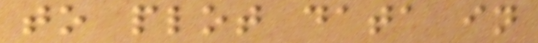to plot data in
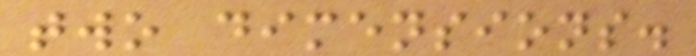two dimensions.
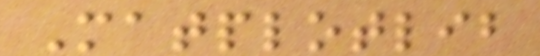Matplotlib
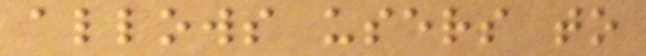allows users to
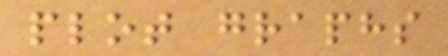plot graphs
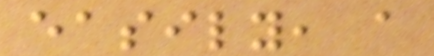easily, a
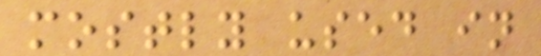mostly used in
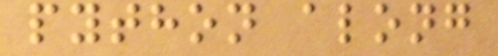python along
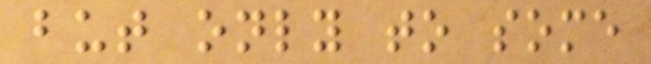but only to some
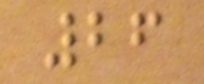26
